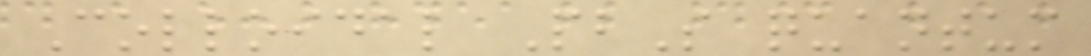Colloidal PbS quantum
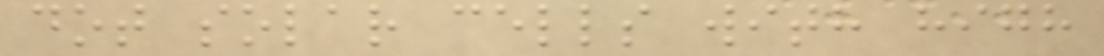dot solar cells with high
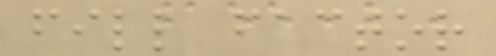fill factor
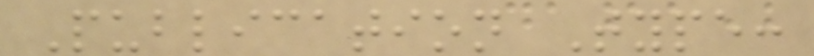Publication Type:
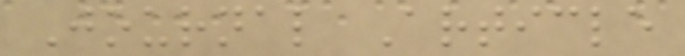Journal Article
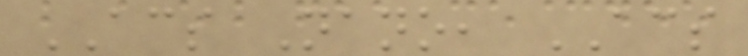ACS Nano, ACS
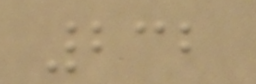232
